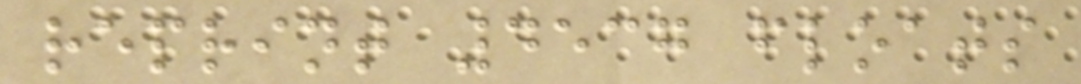reprint 4537 floats
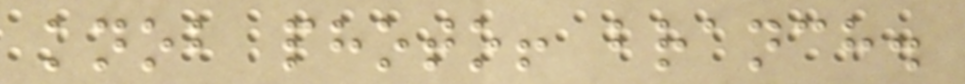knob photo! branch.
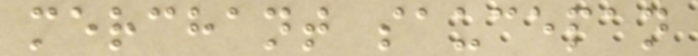merchant saucepan
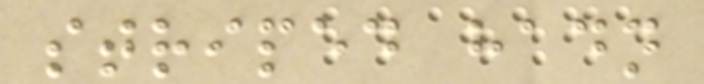striped hadn
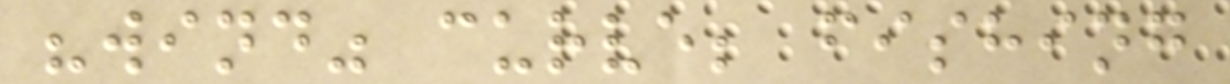"wind" curve; fishing
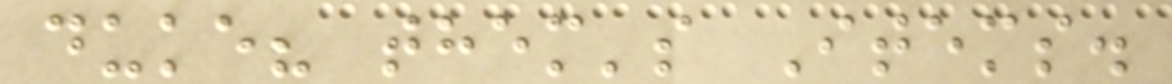duke? them's Items.
